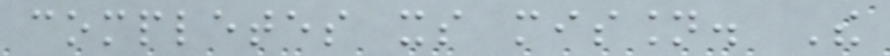completes its mission. The
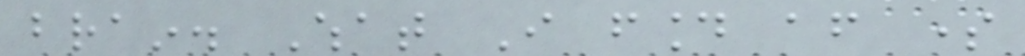brain. What I found after some
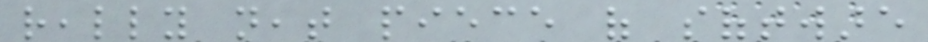really neat piece of software
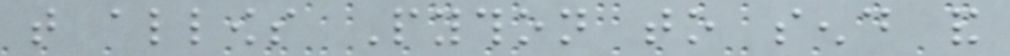that allows Python to send and
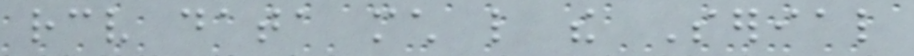receive data much like the Serial
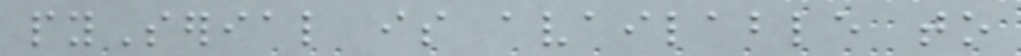pySerial is available to
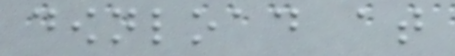download at
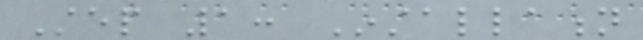Step 1: Installation
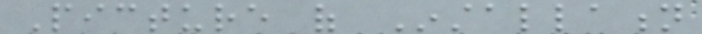Picture of Installation
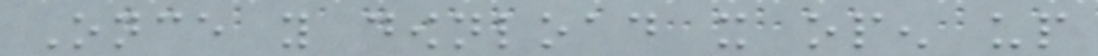Once you download it open up
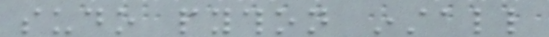sudo python install
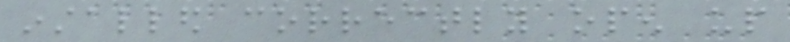installed correctly open up
